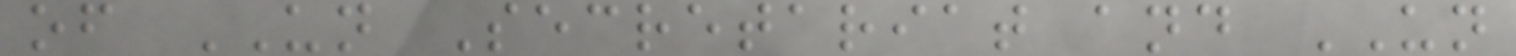of UN Secretariat and UN
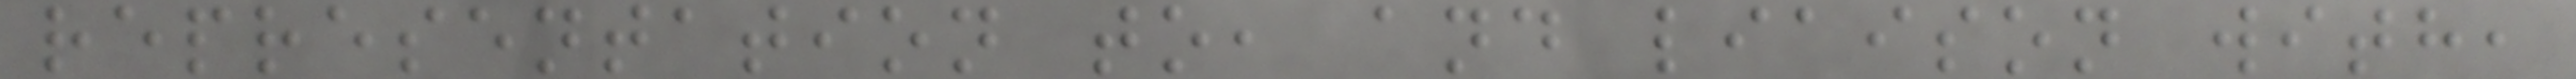representation to, and liaison with,
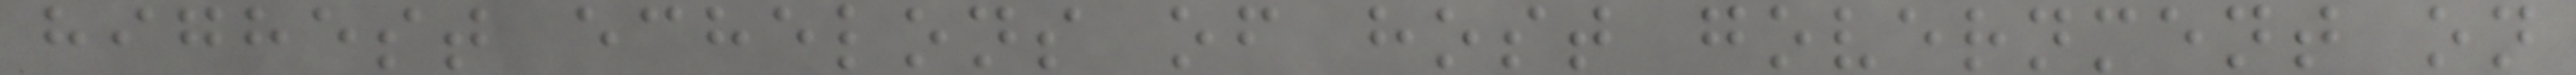highest echelons of host government on
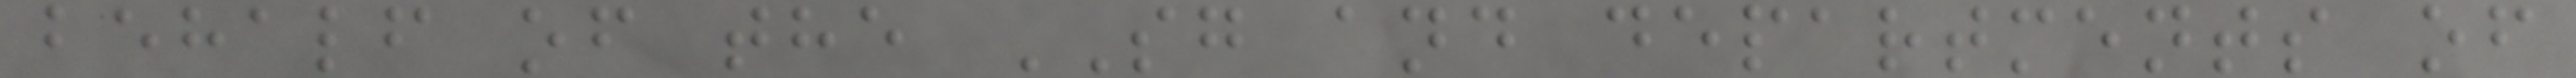behalf of the SG and departments of
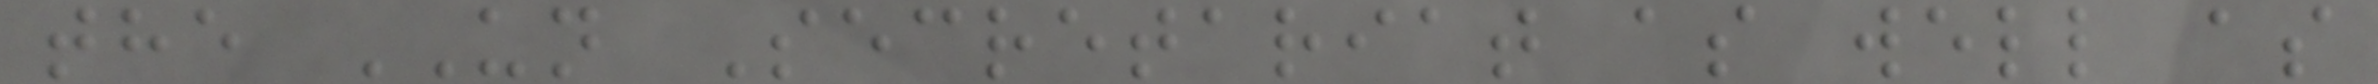the UN Secretariat as well as
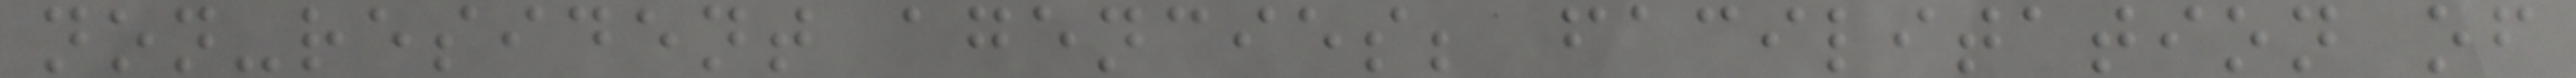non-resident agencies; facilitation of
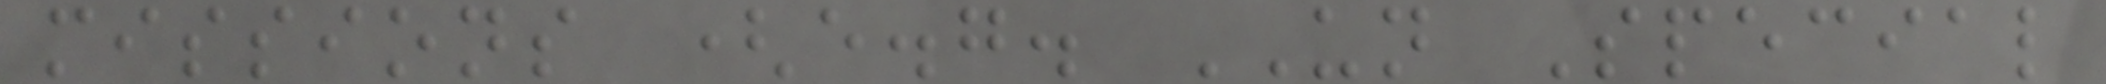missions (e.g. UN Special
